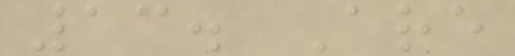13. Are
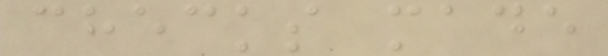checks made
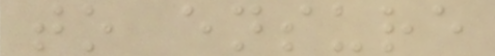to ensure
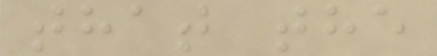that the
